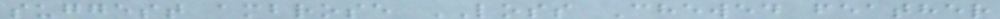suggest ambrose LOSS Chewed feather
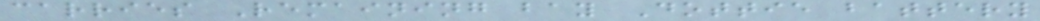carries Remaining bay Dottie battery
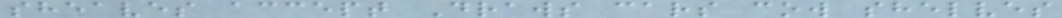sheaves accept Draws cars cow shelves
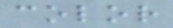color
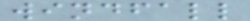windfall
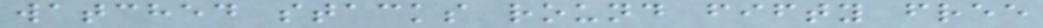watched stacks round fifty free
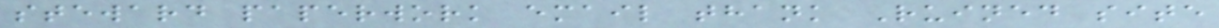steward paperwork email thank Ruined site
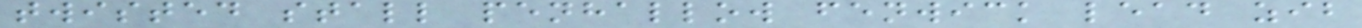twisted stall penhallow fenwick lead zib
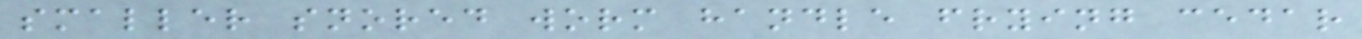smaller snored worm handle frying cedar
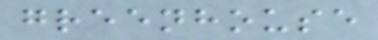greenhouse
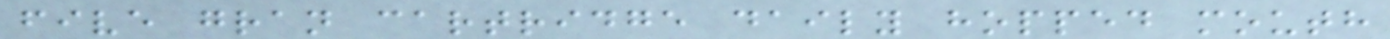five gran cartridge daily hopped mouth
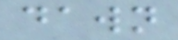dawn
